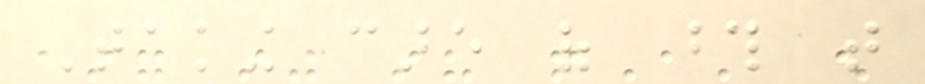Taking care of those that
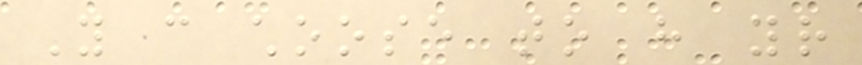You can choose to have your
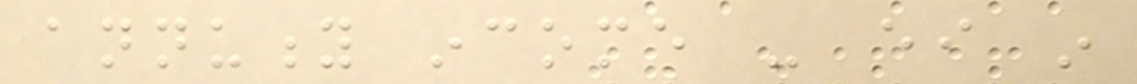annuity income - either in
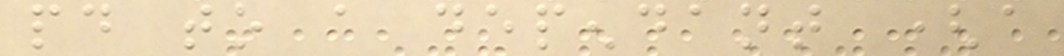paid to a dependant (a
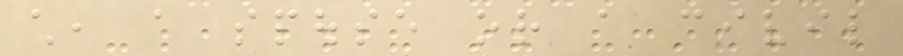child, a spouse or a civil
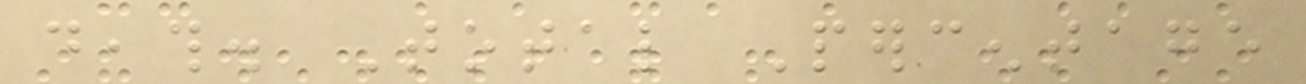death. Total Percentage
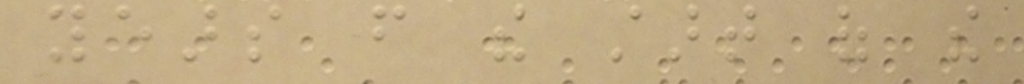years from the start of the
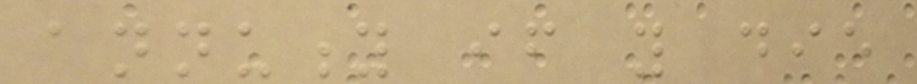annuity if you die
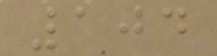104
